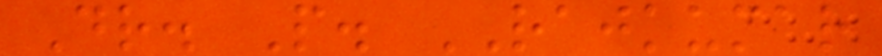Dr. P. RAJKUMAR
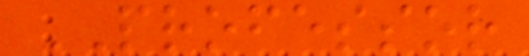PROFESSOR
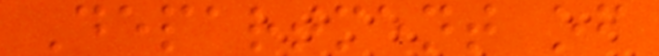Department of
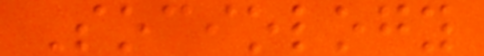Sociology
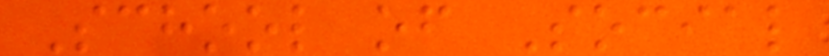School of Social
